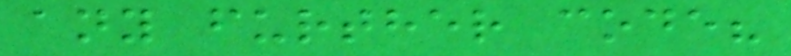any further code?
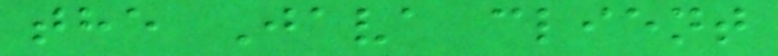the Java client
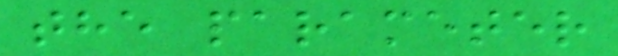the parameter
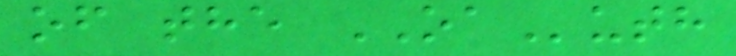of the OAuth
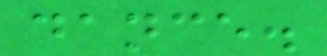dance.
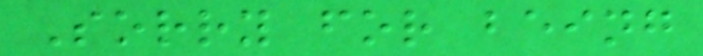Sorry for being
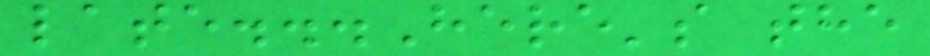late...Here's the
